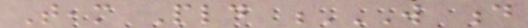Team Pld W D
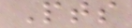Pts
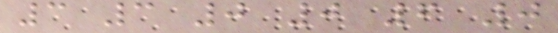3 3 0 0 6 0
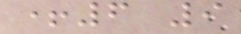+6 9
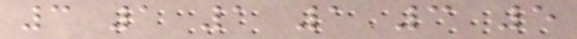3 1 1 1 3 5
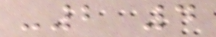-2 4
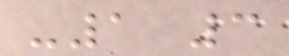-1 3
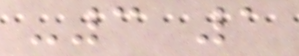-3 1
